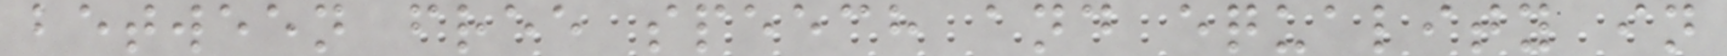between free speech and equality in
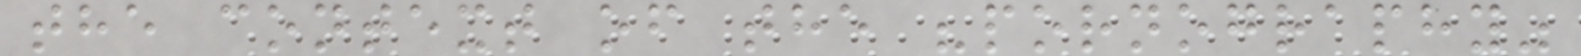the context of the "pornography"
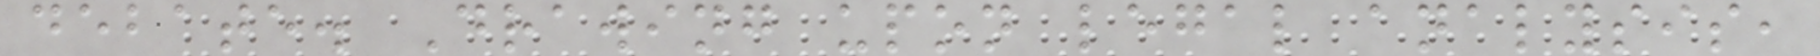debate. Drawing upon legal analysis,
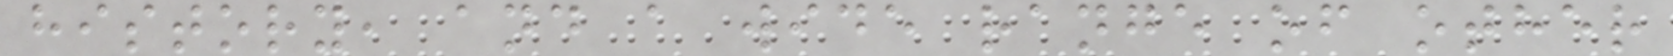history, and a wide range of other
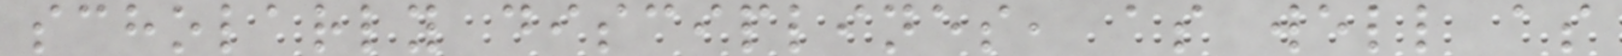scholarly disciplines, as well as
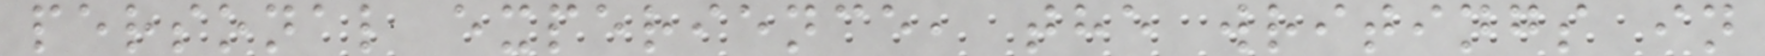personal experience, the writings in
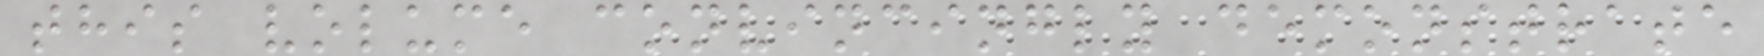this volume convincingly demonstrate
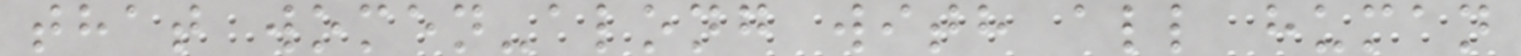that women-along with all human
